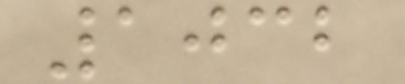1032
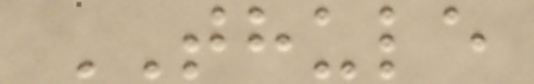THULE
